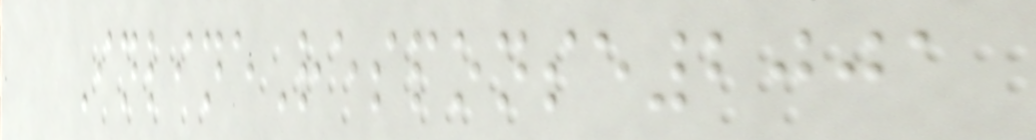InlineResponse2001
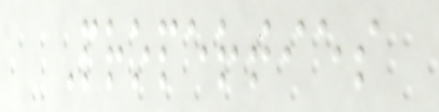Properties
